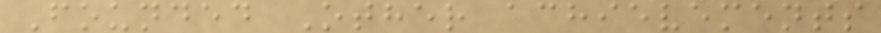Founded Other achievements
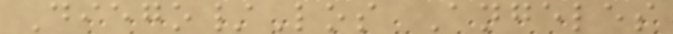Diego/Los Angeles
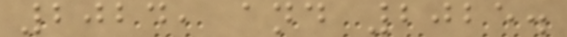2024, and 2025.
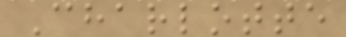Charlotte
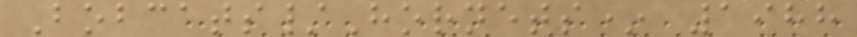Bobcats/Hornets* 1988
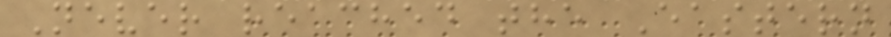Never reached the Eastern
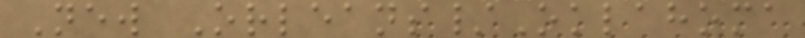New Orleans/Oklahoma
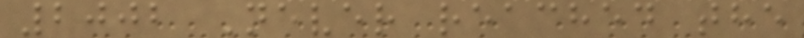2002 Never reached the
